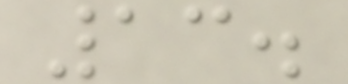13.
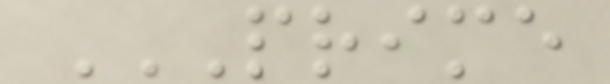PRIME
